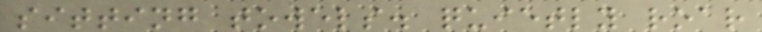sitting towels. quietly roar
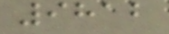9812
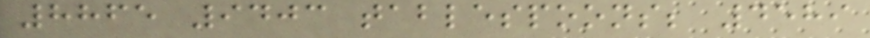8865 9403 tablespoons; 4589
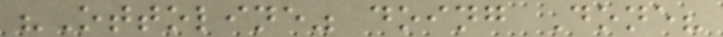"Ottoline" doing Done?
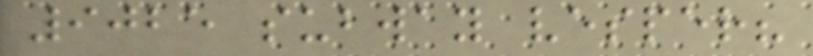9025 subway vesper?
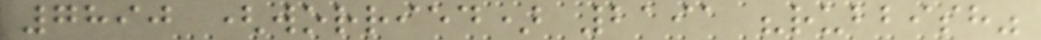7890 (worried) 2191 "rubbish"
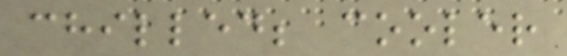chilled; cooler
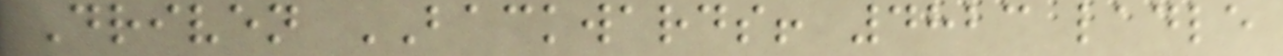Driven BACKWARDS! 4823 ladle
